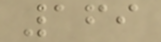169
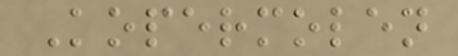Kopermolen
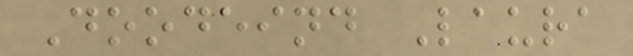Doodeind Laura
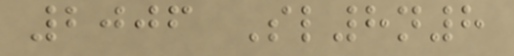2006 Sl8n8
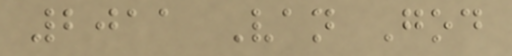2011 Van God
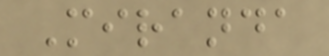Miranda
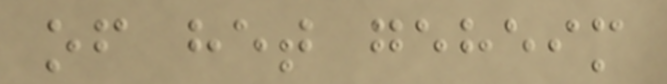of het geheim
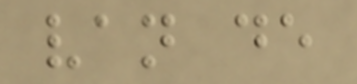van de
